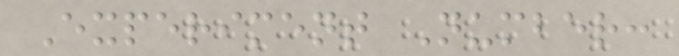Experiment Number:
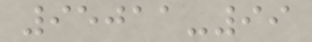95011-99
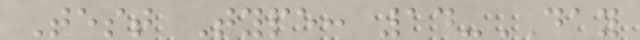Test Type: 14-DAY
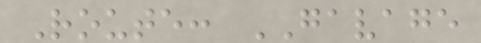Route: GAVAGE
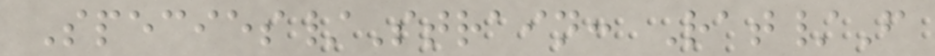Species/Strain: Rat/F
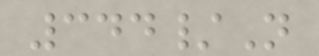344/N
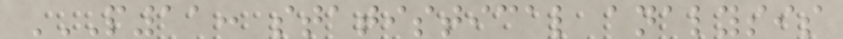P11: STATISTICAL ANALYSIS
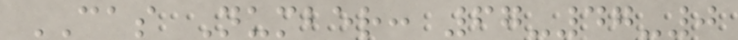CAS Number: 67-47-0
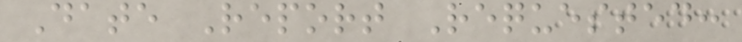Date Report Requested:
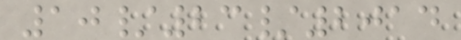10/23/2014
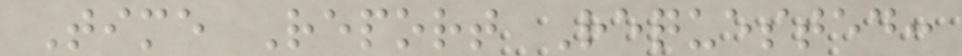Time Report Requested:
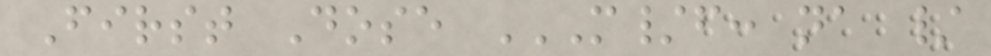First Dose M/F: NA /
